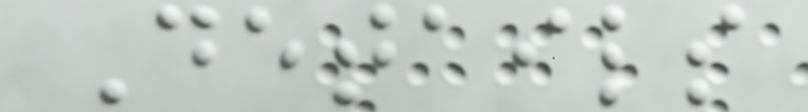Details
